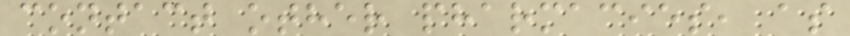contact other pharmacies, as
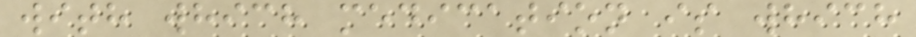with which medication is which
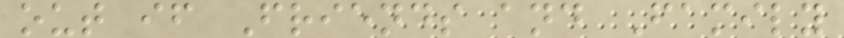out if Friends and Family
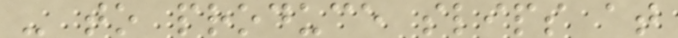- to produce slips at
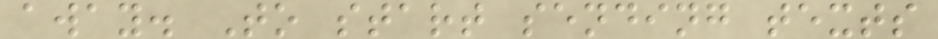away. To start sending texts
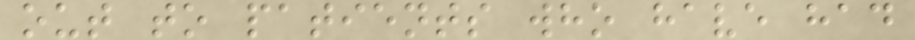out to patients who have had
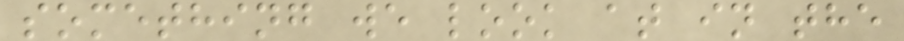something we look at in the
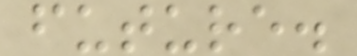future.
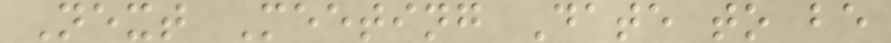Next Meeting Date to be
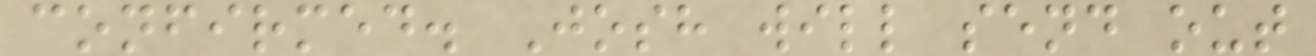confirmed. Josh will send out
